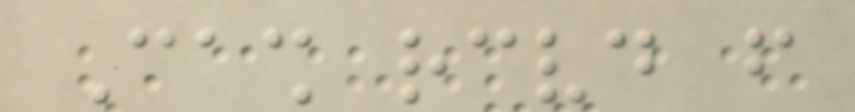Cash received from
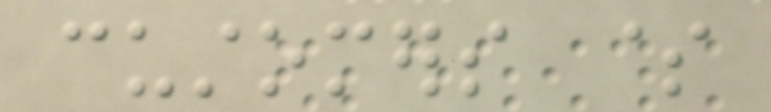customers $
